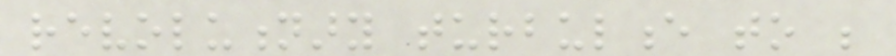revolutionary turbulence to be
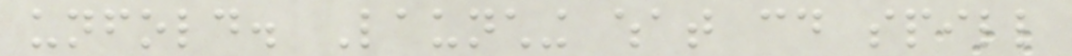unfold. Launching what could spill
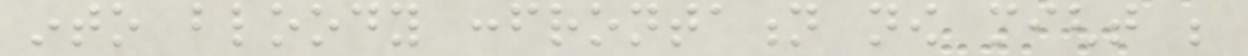into bloody confrontation now might be
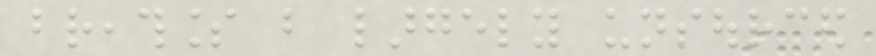breathless but largely unsourced
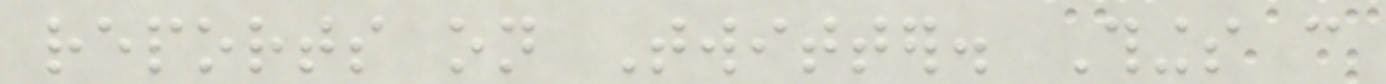reports on Twitter. Things can
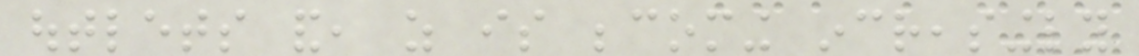outlets and, as is becoming increasingly
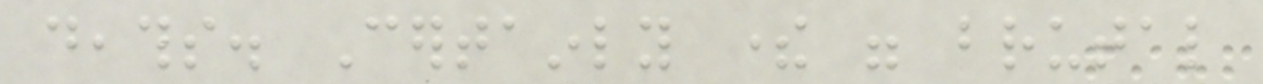deaths. Certainly there were brutal
